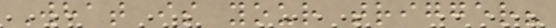What is your trigger?
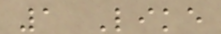1 Like
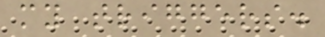my triggers.
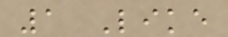1 Like
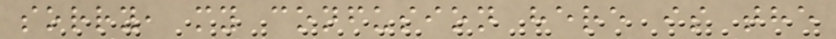sorry, my confusion here is the
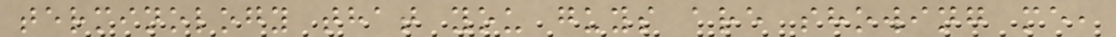terminology that you guys are showing me,
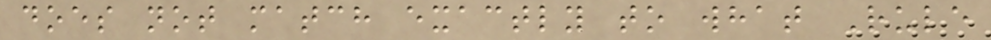does not match exactly to what Rule
